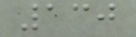130
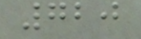720
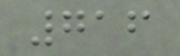716
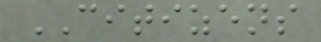CITIZENS
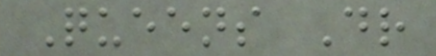Queens Dr
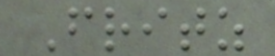Fritz
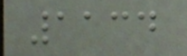1134
